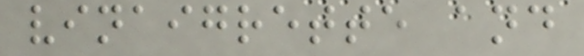vinaigrette and
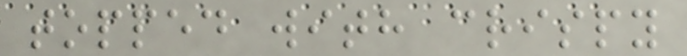topped with crispy
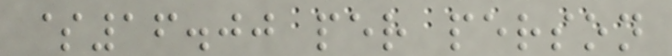$16.00 per person
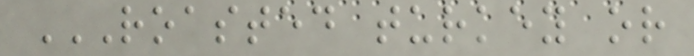ROASTED TURKEY OR
